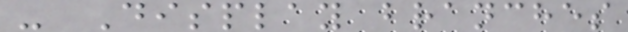- Display branches
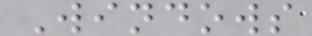Windows
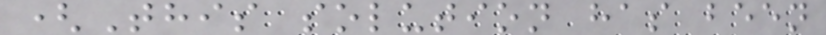(This solution has been
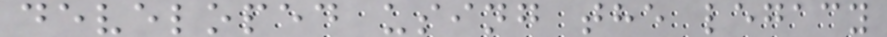developed using the legacy
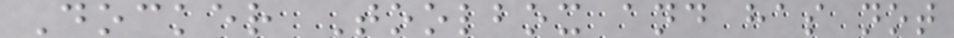Docker Toolbox and has not
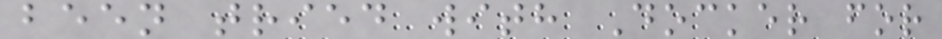been tried with Docker for
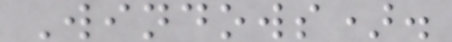Windows).
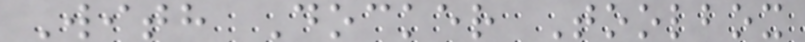With Docker Toolbox
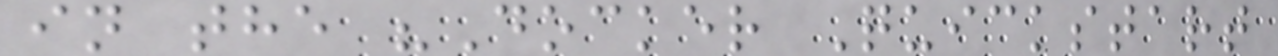in the "Docker Quickstart
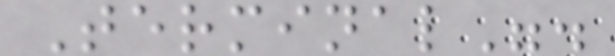Terminal".
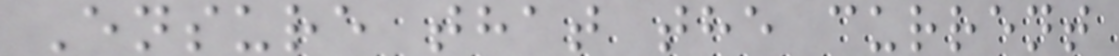Ensure that the current
